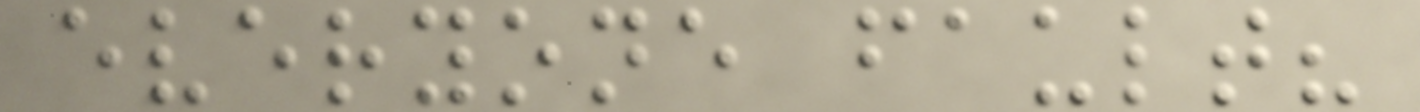everyone fault?
